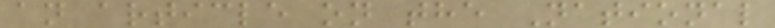an article on the National
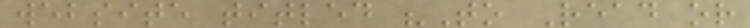website titled "To Read or
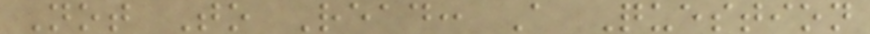Not To Read: A Question
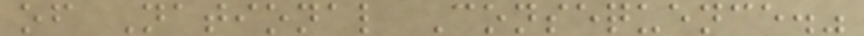of National Consequence."
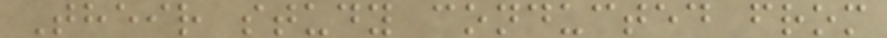Their study conducted from
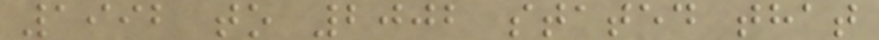1992 to 2002 stated that
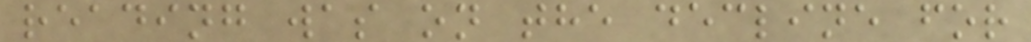reading was on the decline for
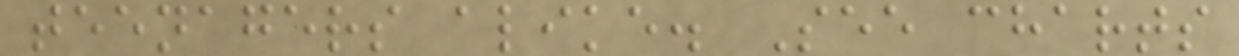teenagers alike. See charts
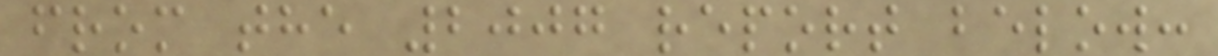from the 2007 report below:
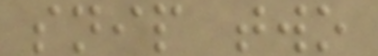snip two
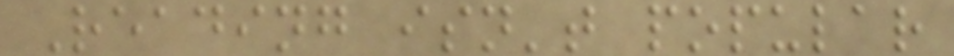Reading isn't popular
